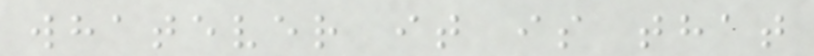whatever it is that
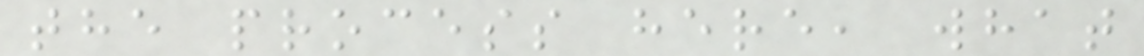the process here, what
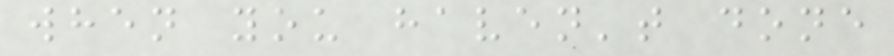when you haven't done
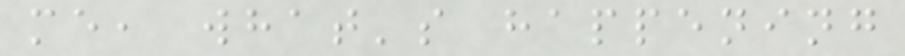me, what's happening
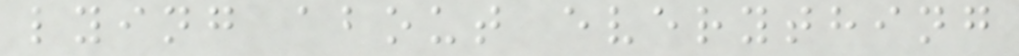lying about everything
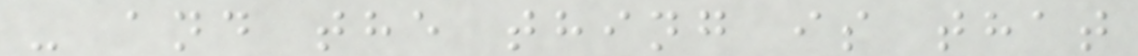- and the thing is that
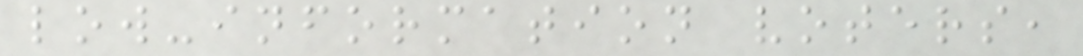low-information voters,
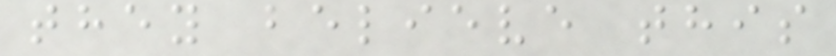they believe this
